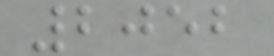2052
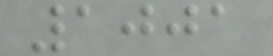1001
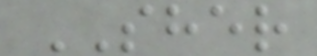SHER
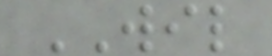WIL
